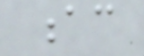ac
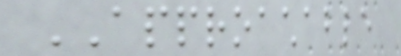APPROACHABLE
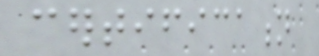certification
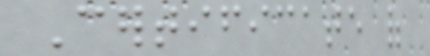Certificate of
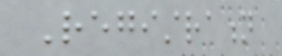Registration
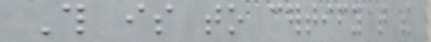This is to certify that the
